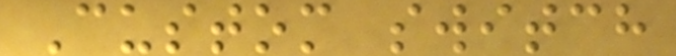Custom switch
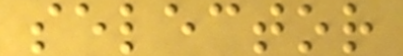selector
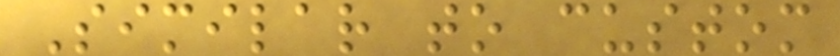Similar to custom
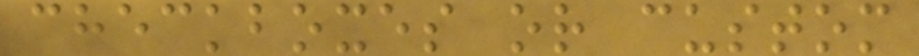checkboxes or custom
